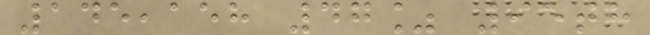145,158 47% 95th
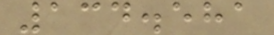134.581
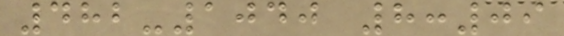482-1040 8:09
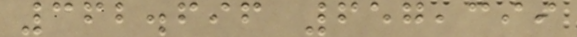362.696 657,399
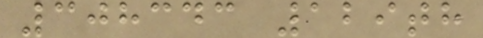308343 129th
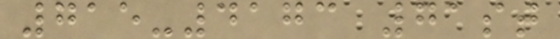715-4173 71st
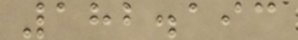182.193
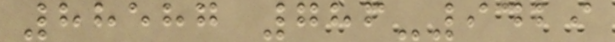88587 786-9429
